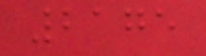2175
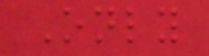Only
